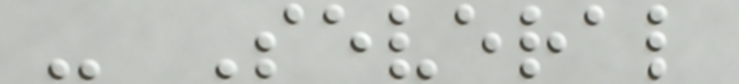- Several
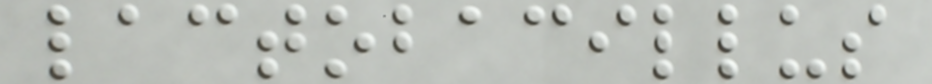lactobacillus
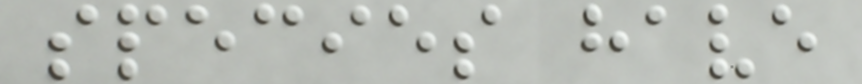species have
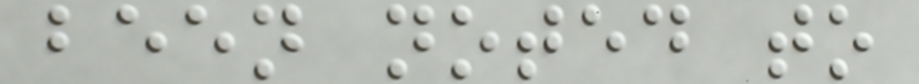been noted to
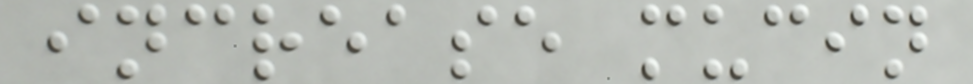increase mucin
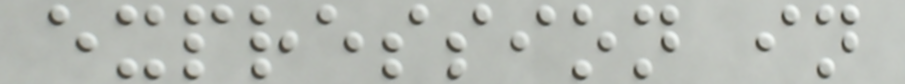expression in
